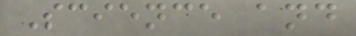Science and
